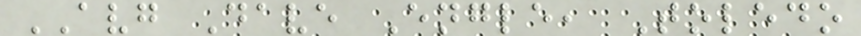AVG Dave Engle, Toledo
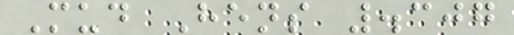Mud Hens .307
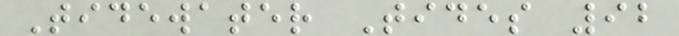Tidewater Tides 92
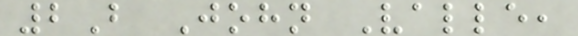2B John Valle,
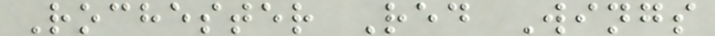Rochester Red Wings
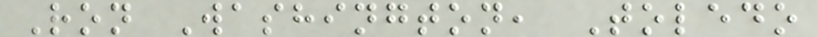Ron Washington, Toledo
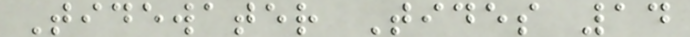Tidewater Tides 14
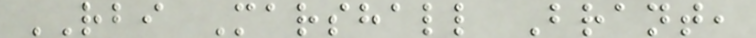RBI Marshall Brant,
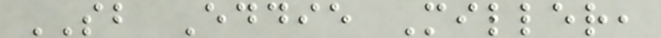SB Eddie Miller,
